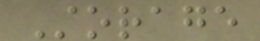Storage
